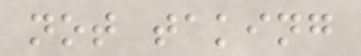not taking
